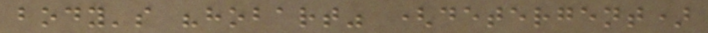body's "hobart" (detergent)
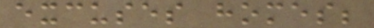excuses homes;
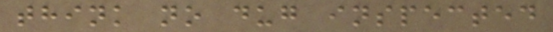think no dug inspected
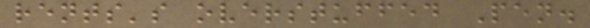rents's overstuffed Pen.
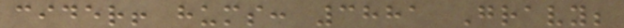cider! hums: 3881 Gravy;
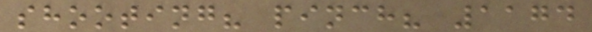shooting? pinch? 1174
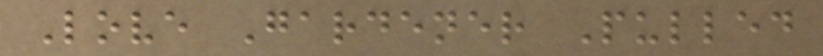Love Gardener Pulled
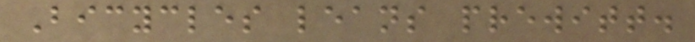Bicycles leans prewitt.
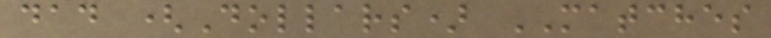dad (Dollars) MATCHES
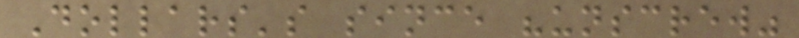Dollars's since "unscrew"
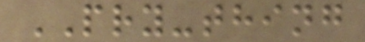PRY-thing
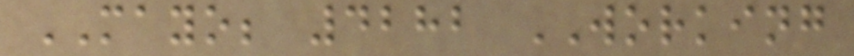MAYO; 4282 WORKING
